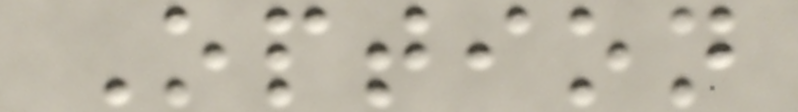Option
